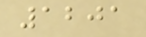1201
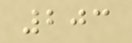203
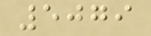5079
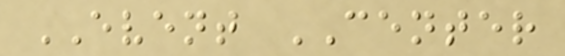EVENT CENTER
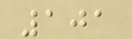101
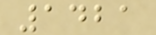1421
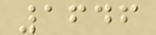1646
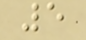5
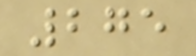275
